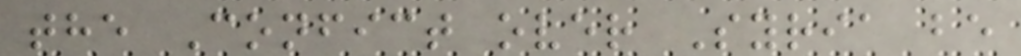the Confict over Syria be
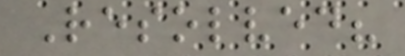Resolved?
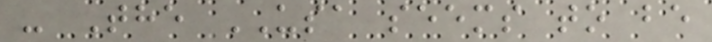- The USA seems to be
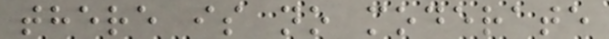there is no moderate
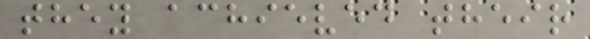they achieved their
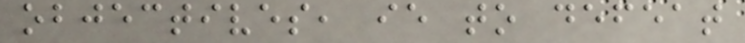objectives, ie to defeat
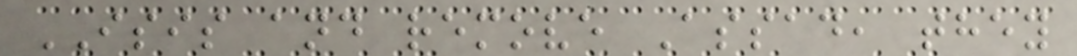ISIS and remove Assad, they
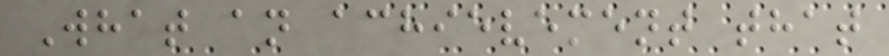What an achievement that
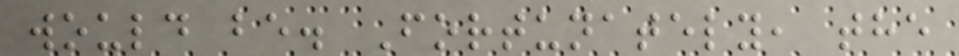would be. Fortunately, the
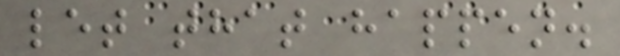let that happen.
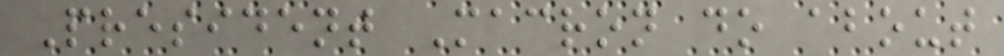President Macron do about
